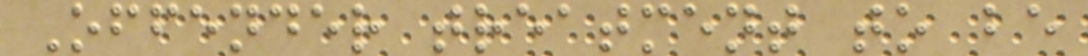Offender treatment to be
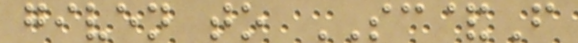given to SC&F
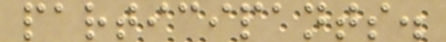participants.
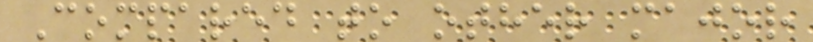Compared to other major
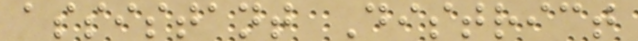assistant District
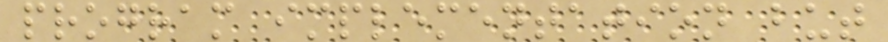program implementation but
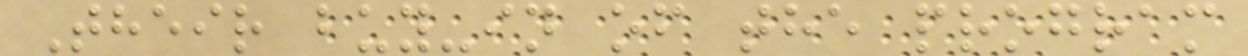Their buy-in of the program
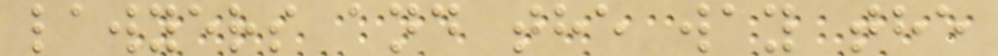lawyers and the way the
